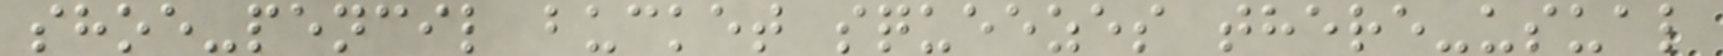shoe-pencil bucket squeezes there-usual
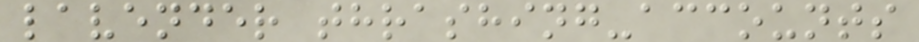lavender thrashing-accounts
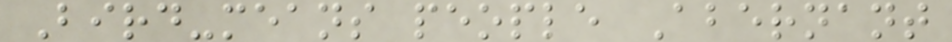Bird-means people Abernant
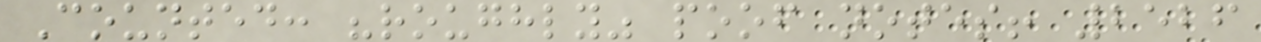Counted: "roughly" poof notes! 2526
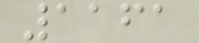1161
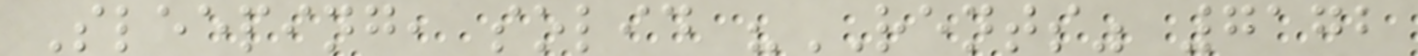Sleeping, solid "RENTS" 7172
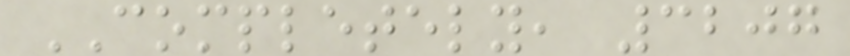COMPLETELY, 3207
